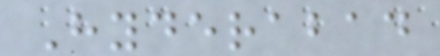Hyderabad
